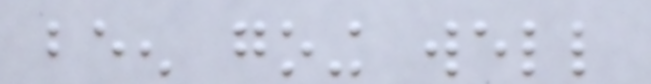been going well
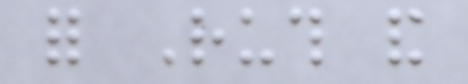for Ruth and
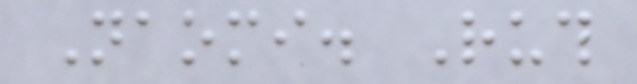Naomi. Ruth
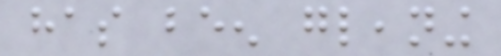has been gleaning
